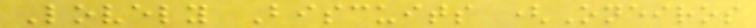Lovely Biscuits (Oneiros
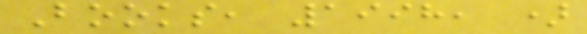Books, 1998, )
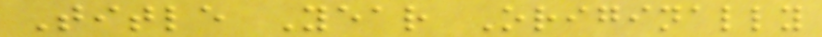Title Year Originally
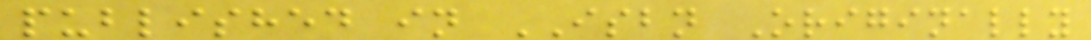published in ISBN Originally
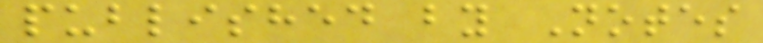published by Notes
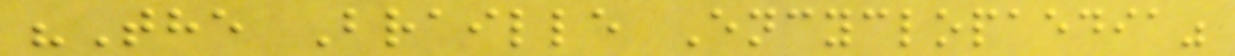"The Braille Encyclopaedia"
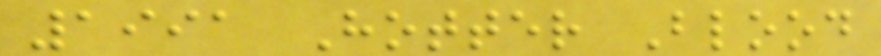1991 Hotter Blood
